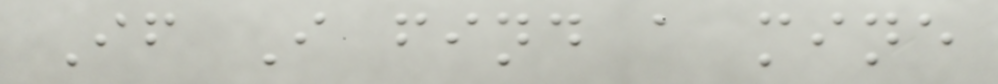If I find a mine
